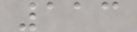113
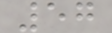57
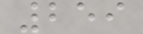259
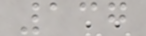137
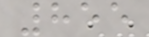855
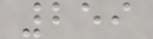259
